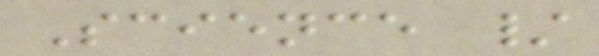Science /
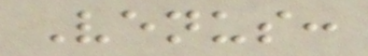Venus:
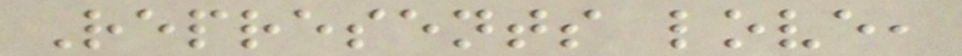Represents love,
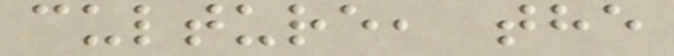culture, the
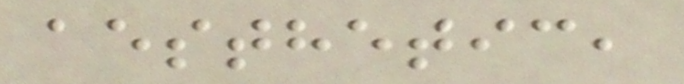aesthetic,
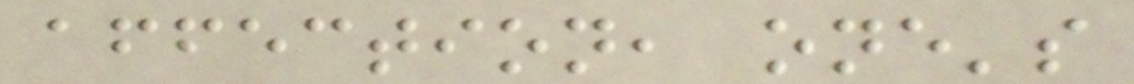affection, one's
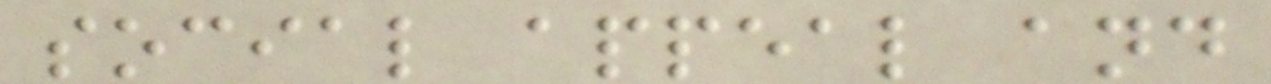social appeal and
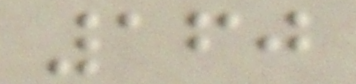160
